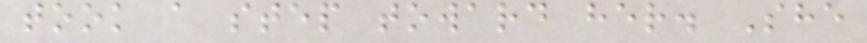took a step toward her. She
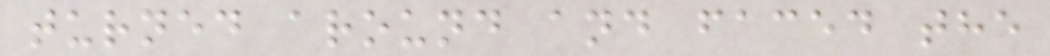turned around and faced the
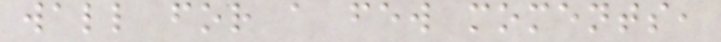wall for a few moments,
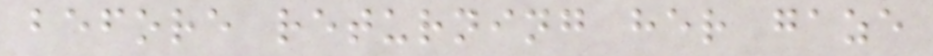before returning her gaze
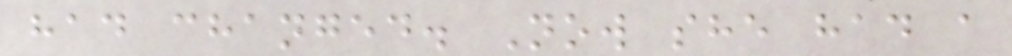had changed. Now she had a
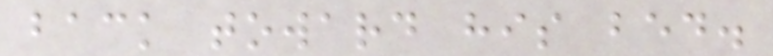back toward his bed.
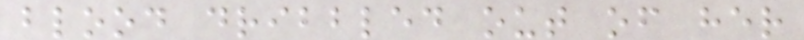blood dribbled out of her
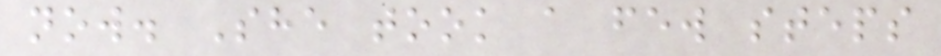now. She took a few steps
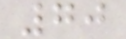70
